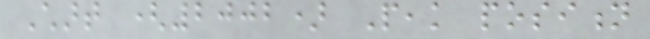Chart (2002) Peak position
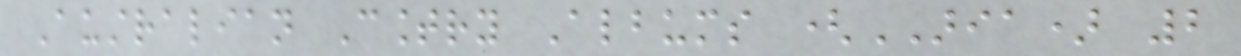Australian Country Albums (ARIA) 2
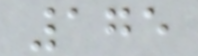175
